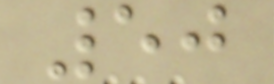50
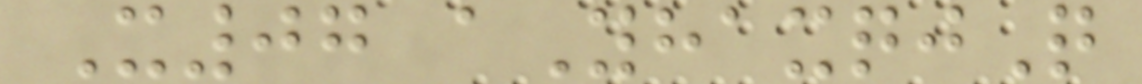X07 aYhaxqjQ
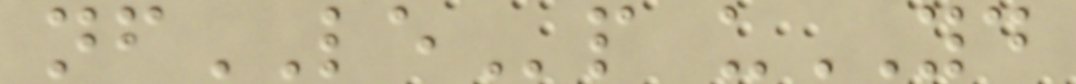nfLEp uYD
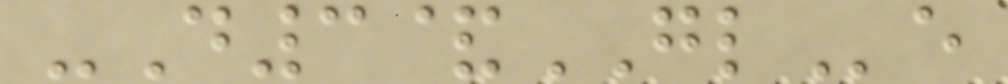-D3&GLe
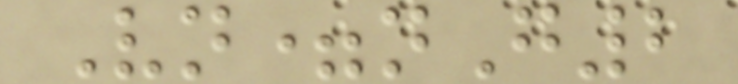Vn=nG2
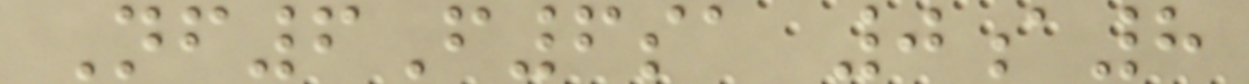Nf6F6sa 0a8
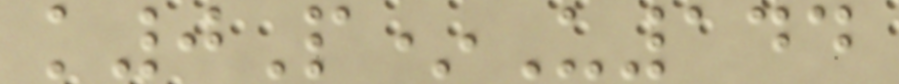k0P*U144
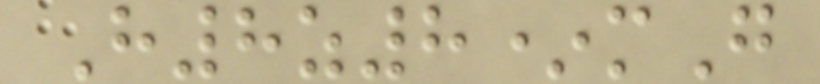H8z8*mG
